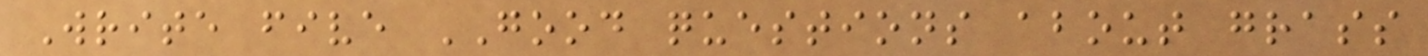Write five GOOD questions about grass
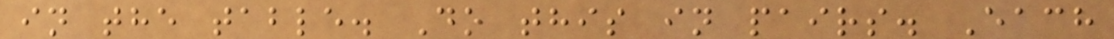in the table. Do this in pairs. Each
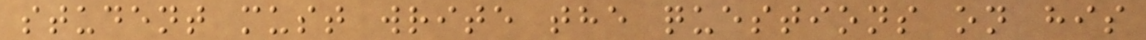student must write the questions on his
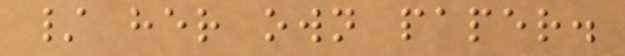/ her own paper.
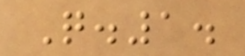Q.1.
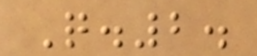Q.2.
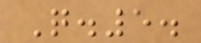Q.5.
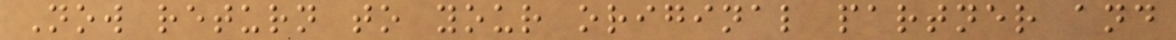Now return to your original partner and
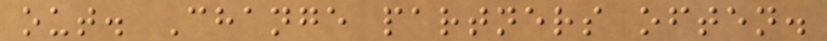out. Change partners often.
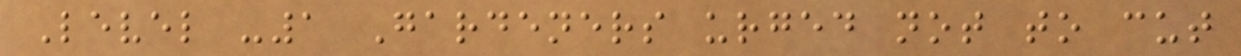Level -1 Gardeners urged not to cut
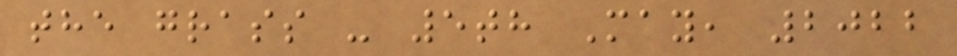the grass - 5th May, 2022
